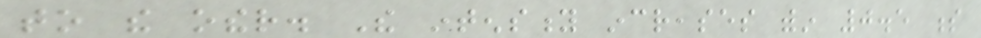to the other. The intensity increases within 0.5 s
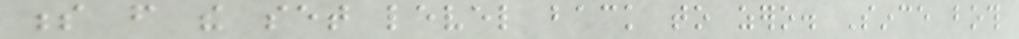s from the set level back to zero. Since both
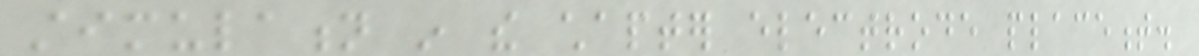stimulation in the chapter electrode placement.
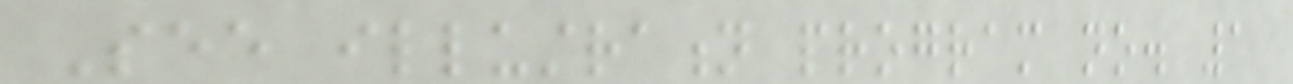See illustration program no. 1
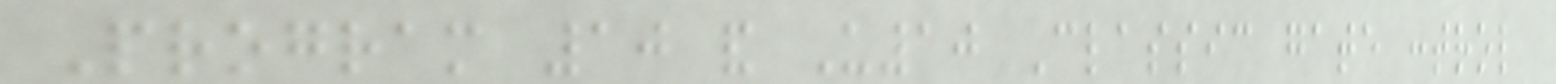Program 10 and U10 Classic gate control
